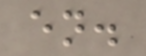en.
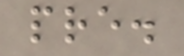pre.
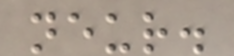neur.
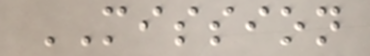MISSION
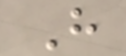H
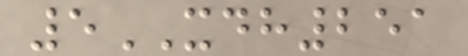5XDH251
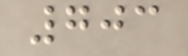703
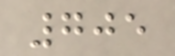705
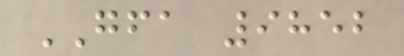GFA 9852
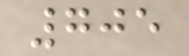705
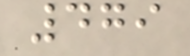479
